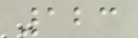123
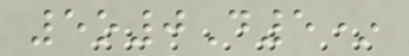5o0D5*
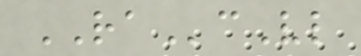RAcVl
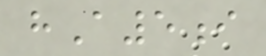hA5i
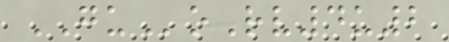GUoRv4u2
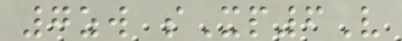7zw sXp6V
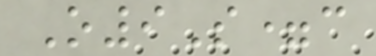O9S=c
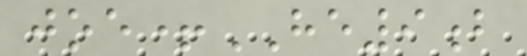joe+HE9b
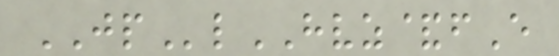JPlHVZ&fE
